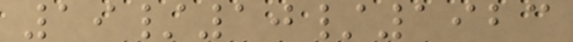19/10/1923
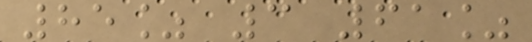85% 3 61%
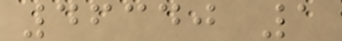46340 1
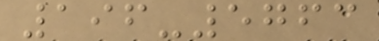196-5763
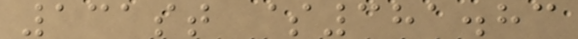131st $381.83
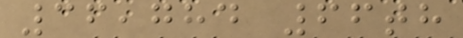36,784 66th
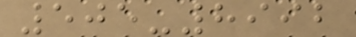505-8992
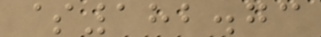$182.73
